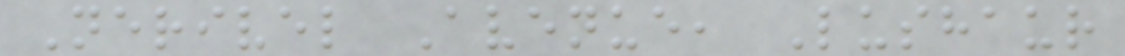Nerivel Avenue, Lushaur
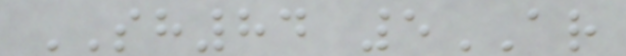SH84 5AR
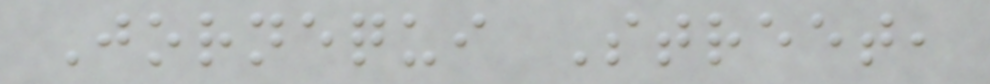Jornequi Street,
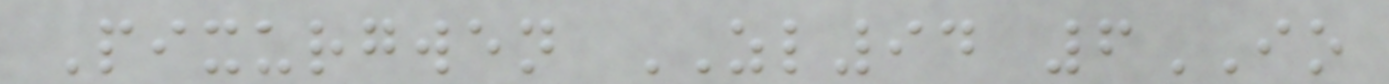Pixurgwen ZL94 6IO
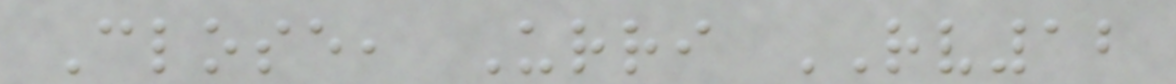Close, Urri RV12
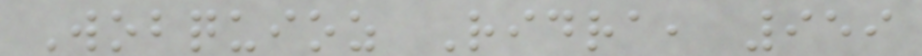Wobquioz Ridra, 959
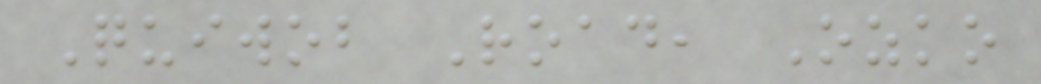Quiwob Road, Ozko
